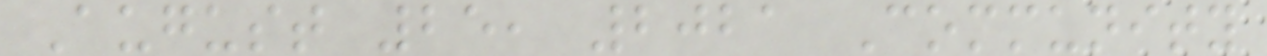August 25, 2021 Community
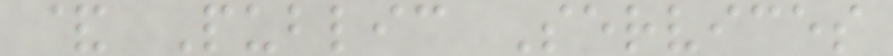& Public Services
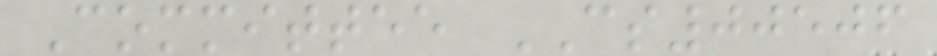Committee CS00506
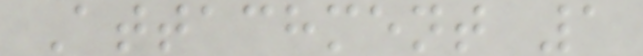Attachment 1
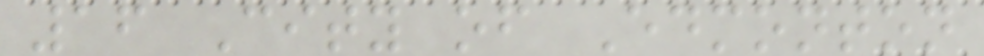16 City of Edmonton
